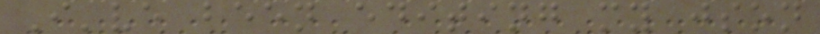I've been editing my json
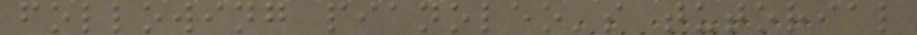following pianoleo's tutorial
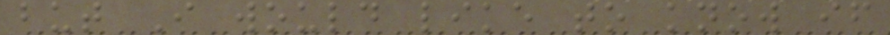but I would like to know if
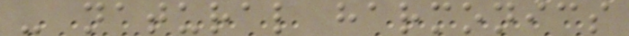- natural harmonics
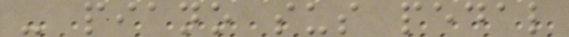- piano sus pedal
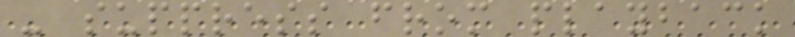- suppress from playback
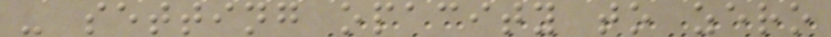- setting opacity to zero
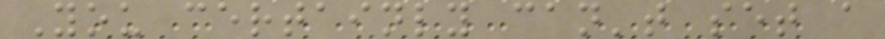You certainly can't set a
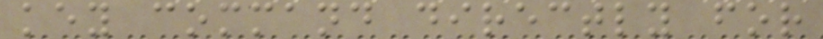key command directly for
